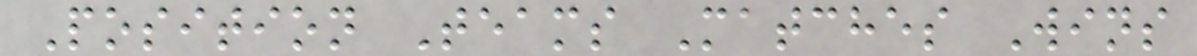Position Teams Matches Wins
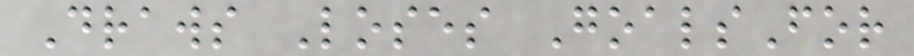Draws Loses GoalsFor
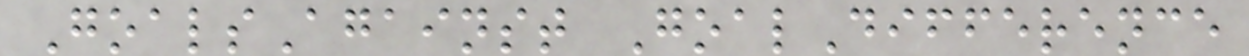GoalsAgainst GoalDifference
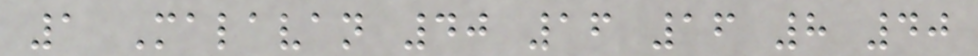1 Malavan 40 16 16 8 40
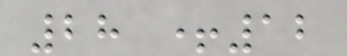28 +12
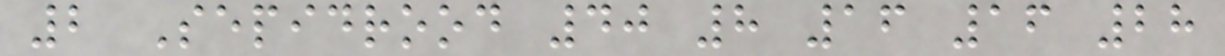2 Sepidrood 40 8 16 16 28
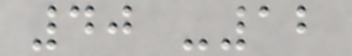40 -12
